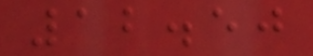12.50
